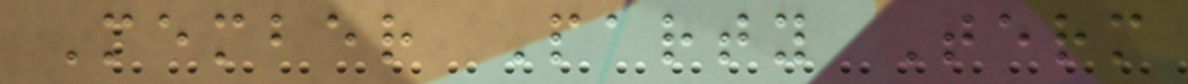Member Party Term
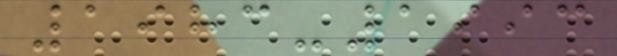1983-1993
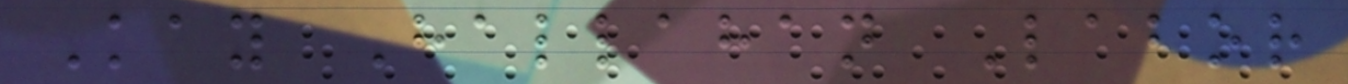Kay Hallahan Labor
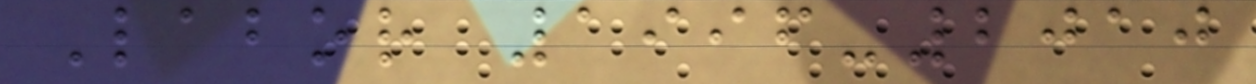Labor 1996-2010
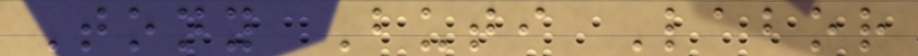Tony Buti Labor
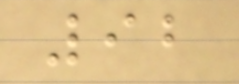92
